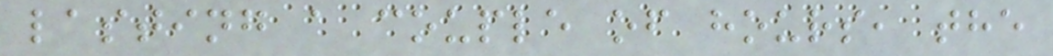lasting a couple of hours, the
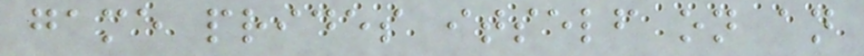game prides itself on an
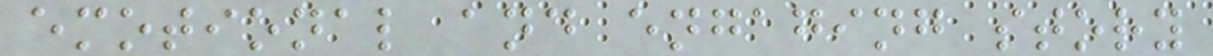emotional and engaging story
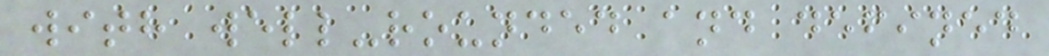with well-rounded and defined
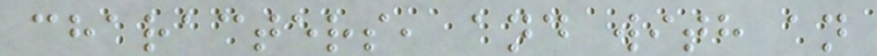characters, and with an
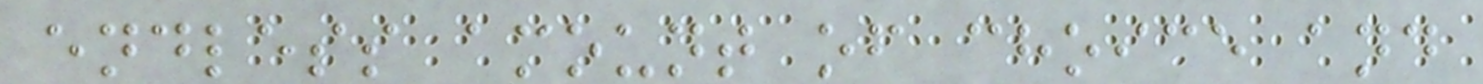endless amount of choice and
